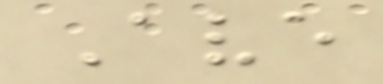Ave
